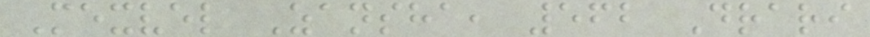Mexvel Zansha, 562 Drari
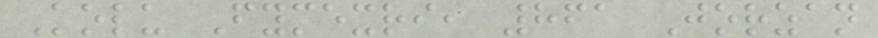Kolu Fymexri, 861 Jorzan
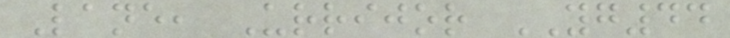Lane, Urrijor YG44
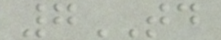7TD
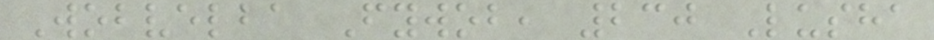Wobvelba Fywob, 230 Lusha
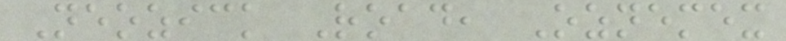Neozick Road, Oznemex
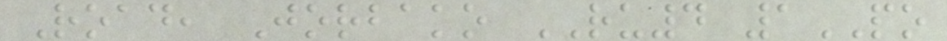Road, Jorbako RU4 1PO
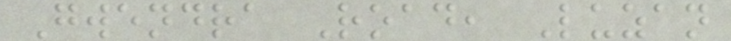Gwendra Road, Luzan
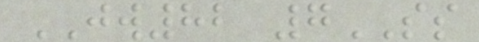JW82 7SS
